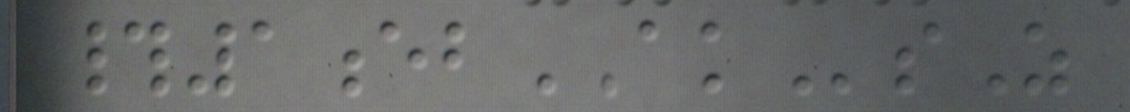#1ebAKsZ
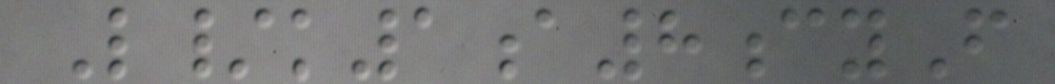L/k1a8cyF
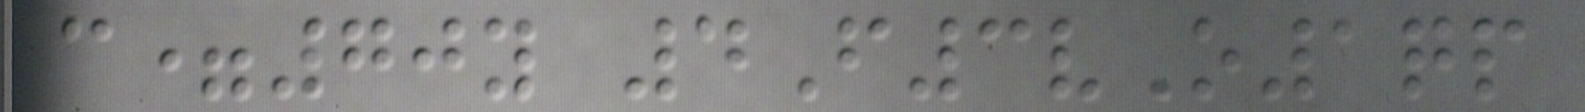c=70y 4F3vO1qp
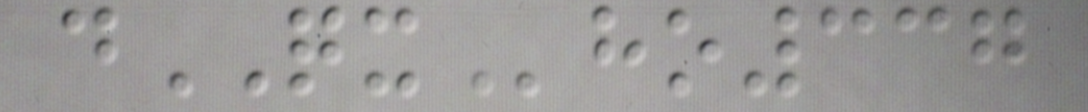dQXho337
